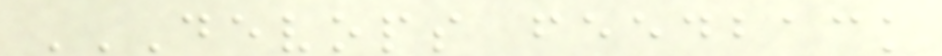DEVOPS FEEDBACK
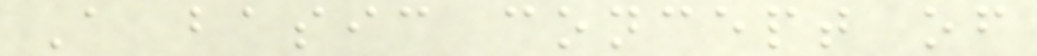A basic concept of
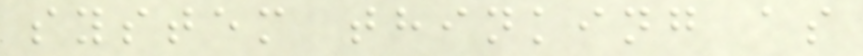system thinking as
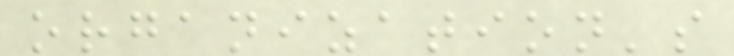organization's
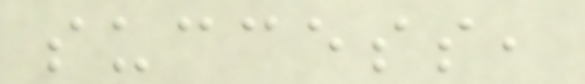success,
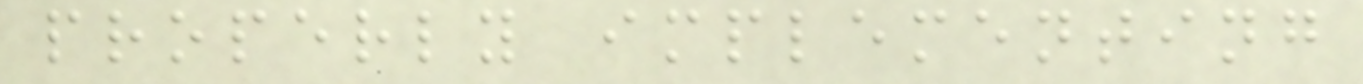properly implementing
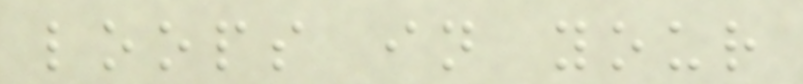loops in your
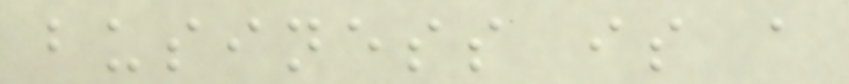business is a
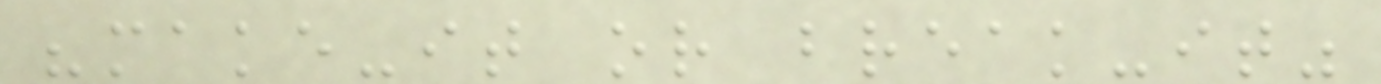"make-it or break-it"
